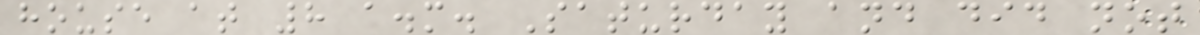house at 8 a.m. Saturday and did not
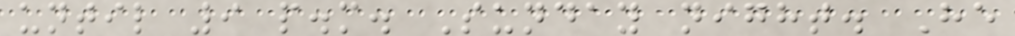until 9 p.m. Sunday night. He
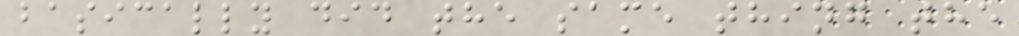basically did the same thing the
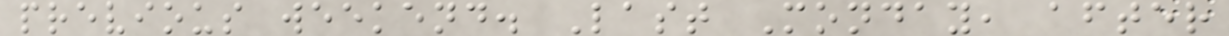previous weekend. Last Monday, after
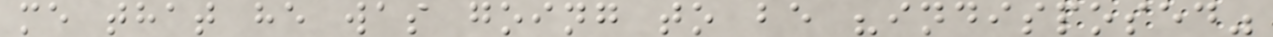me that he was going to be "indisposed"
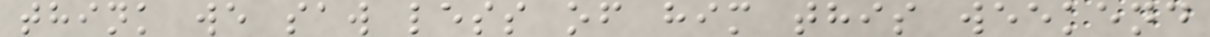think we saw less of him this weekend
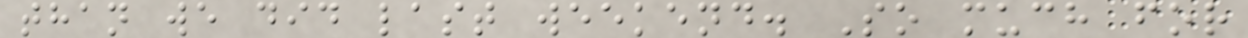than we did last weekend. So much for
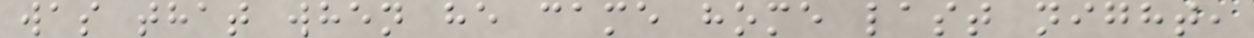was that when he came home last night,
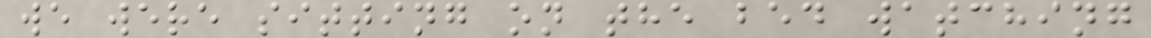we were sitting on the bed watching
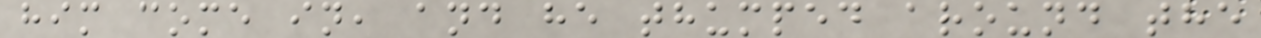him come in, and he thumped around the
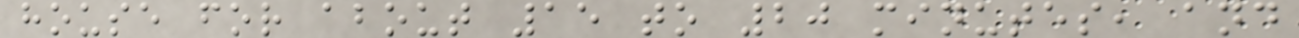house for about 15 to 20 minutes, and
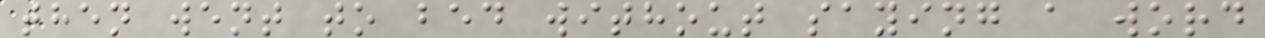then went to bed without saying a word
